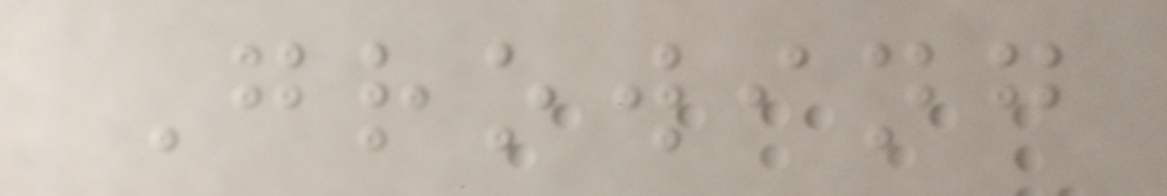Growing
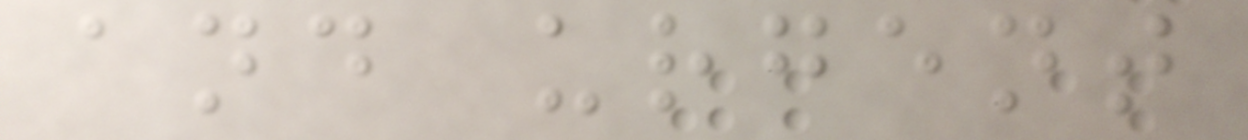and urgent
